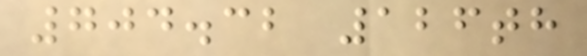704.32 126th
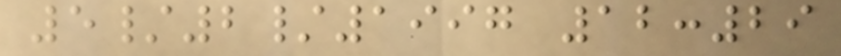5/2/1997 12:29
